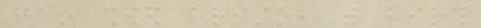gain showed bristo, with birth
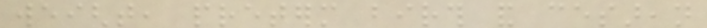weight, preterm birth and cesarean
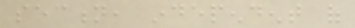section, independent of
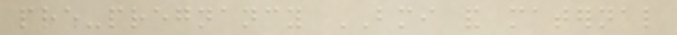pre-pregnancy BMI and maternal
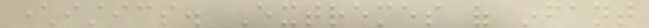characteristics. Extremes of infant
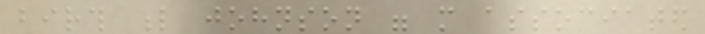birth l johnson were more associated
